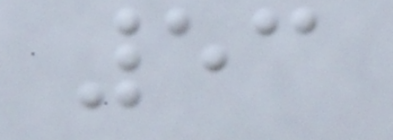53
